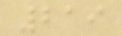219
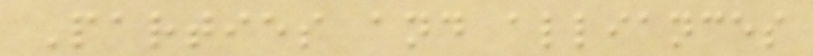Parties and alliances
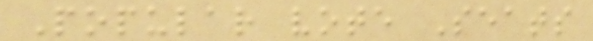Popular vote Seats
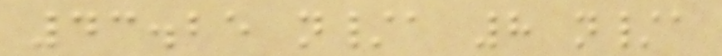43.25 n/a 8 n/a
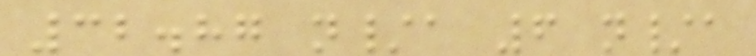32.87 n/a 6 n/a
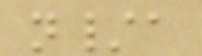n/a
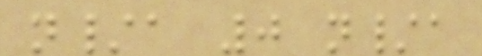n/a 0 n/a
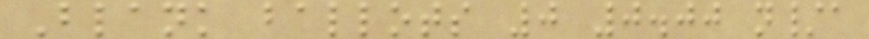Blank ballots 0 0.00 n/a
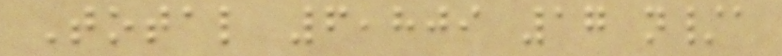Total 6,809 17 n/a
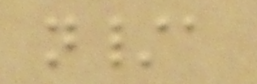n/a
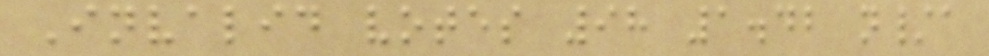Invalid votes 98 1.42 n/a
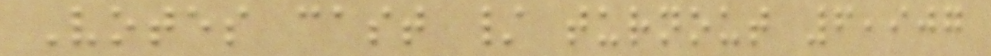Votes cast / turnout 6,907
